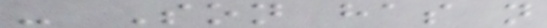- Son has not
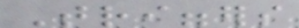Triggers
